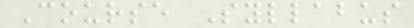Course Syllabus
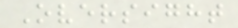Oversight
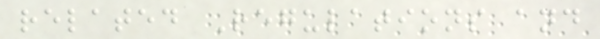related Regulations and
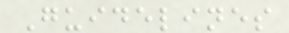Guidelines
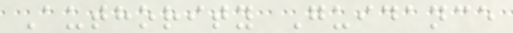Authority Guidance
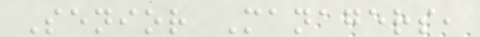Senior Managers,
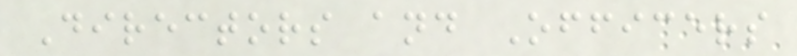Directors and Officers
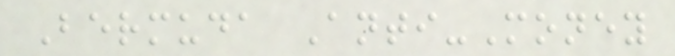Bermuda Anti-Money
